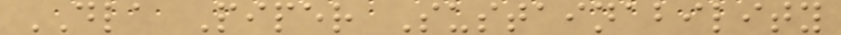DLA Piper Sustainability
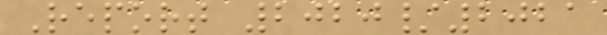Report 2020/2021
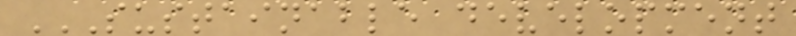SUSTAINABLE DEVELOPMENT
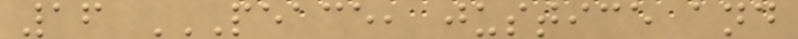16 PEACE, JUSTICE AND
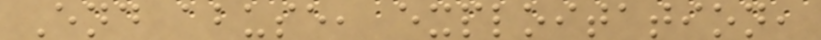End abuse, exploitation,
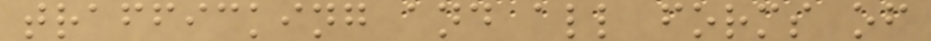trafficking and all forms of
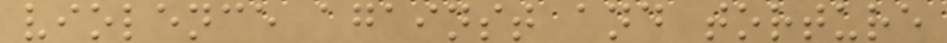violence against and torture
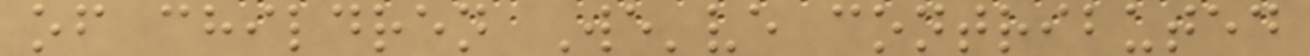of children We've contributed
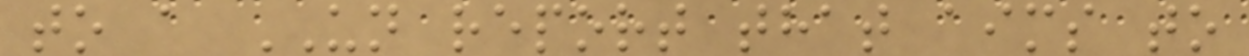to a UN report that aims to
